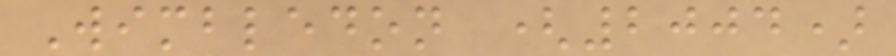Wimbledon (2004)
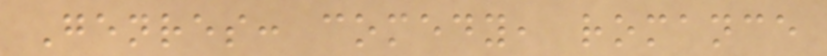Genres: comedy, romance
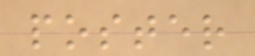poster
